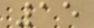15
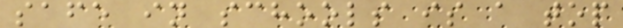safe in schools is a top
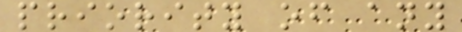priority of any
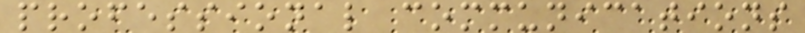professional communications
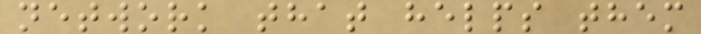network that helps them
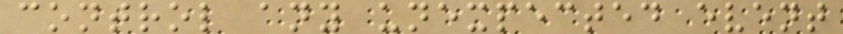control any unexpected event
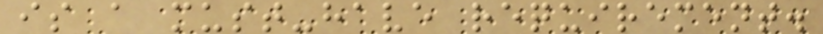is a must-have requirement.
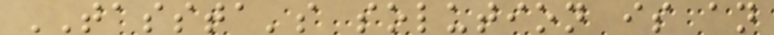TASSTA's solution is an
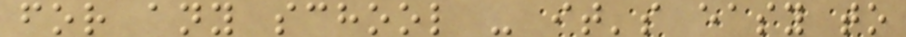for any school - it's easy to
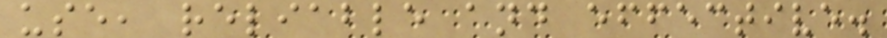use, reliable and effective.
